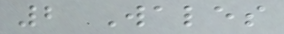2 Wales
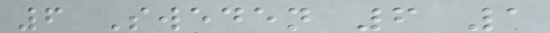6 Sweden 6 1
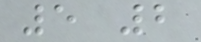5 2
